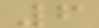6
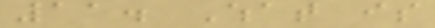11. What is
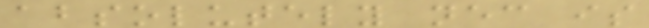absolutely necessary is
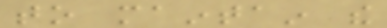to maintain the
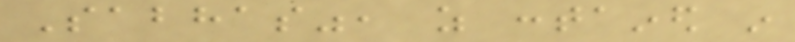Sabhas", as contained in
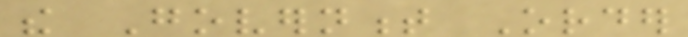the Government Order
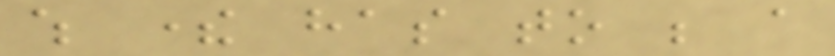which there has to be a
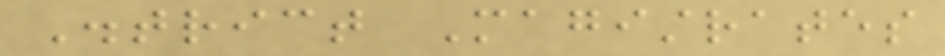District Magistrates
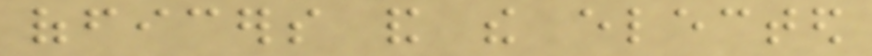officers and the elected
